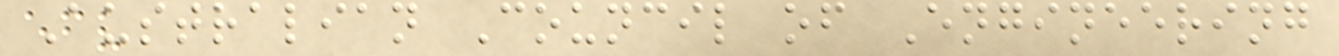Australian Council of Engineering
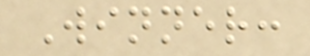Winner:
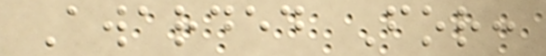Awarded For:
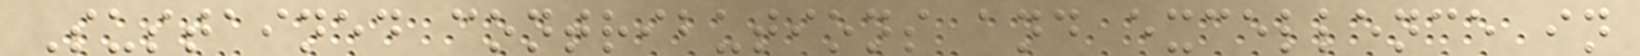Sustained contributions and excellence in
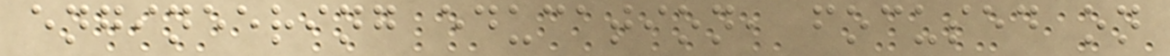engineering education, focused on
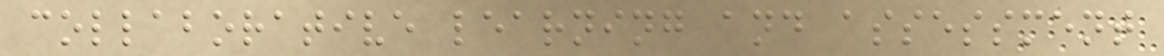collaborative learning and assessment
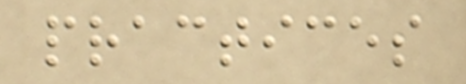practices
